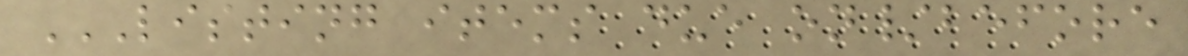LISTING ITEMS DUE ON/BEFORE
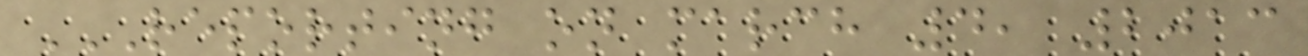REPORTING ON MARCH 4, 2013
